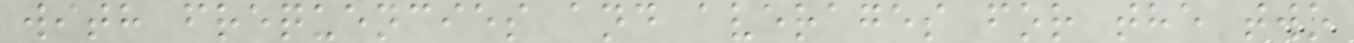with frequencies and averages for the two
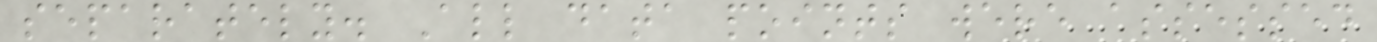separately. All data points were assessed
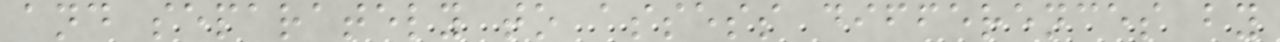and separately to assess differences by
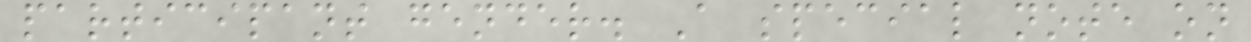participant gender. A special note on
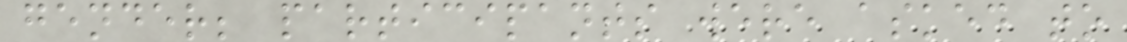gender; participants were asked to
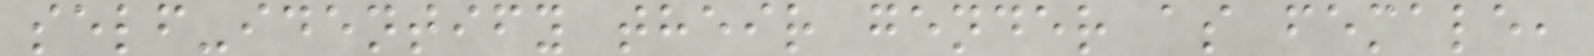self-identify their gender as female,
